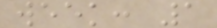week: 1
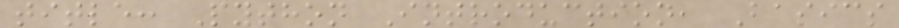title: Python Introduction, Basics
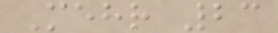Mehr 23
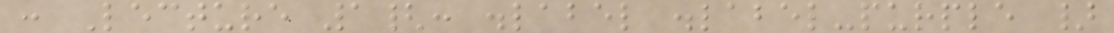: Lecture 1{: .label .label-purple }
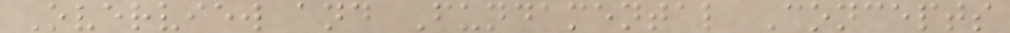Overview and Fundamental Concepts
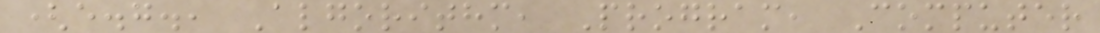(e.g., Algorithm, Program, Computer
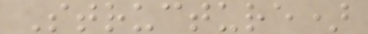Structure)
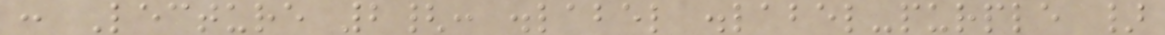: Lecture 2{: .label .label-purple }
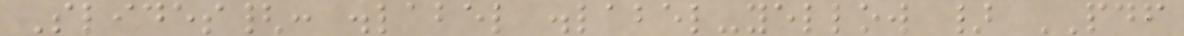Slides{: .label .label-yellow } PDF
